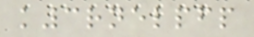k3rnelpfp
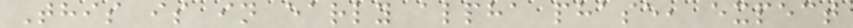This is in early alpha phase, expect
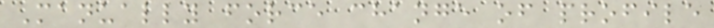Manually force change of profile
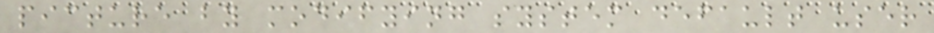picture by modifying system default user
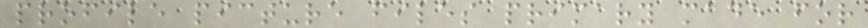profile picture files primary made for
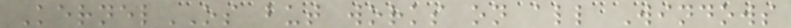KernelOS but works on all Windows
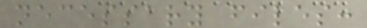necessary files:
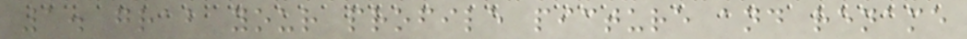1. grab your profile picture and rename
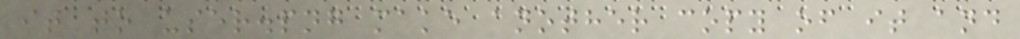it to user.png make another copy of it and
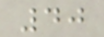40
